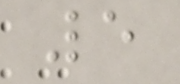5
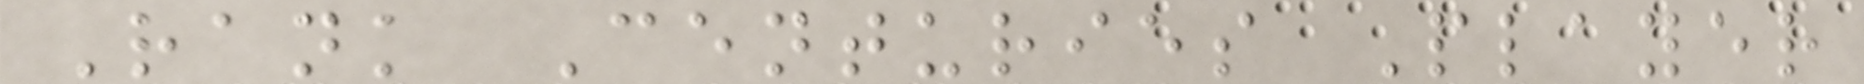Rank Centuries Player
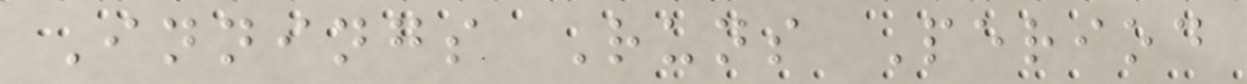Innings Runs Period
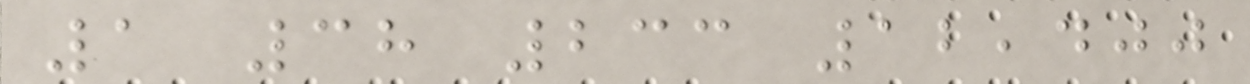1 38 233 12,400
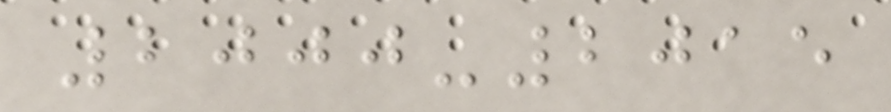2000-2015
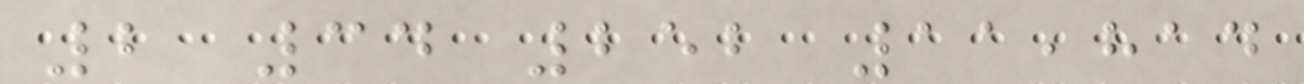2 34 252 11,814
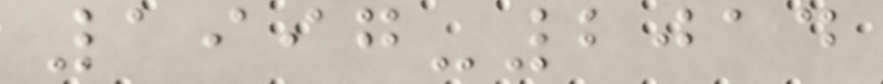1997-2014
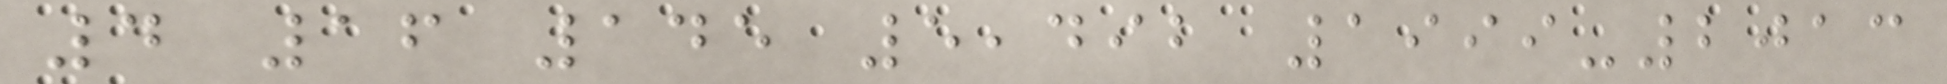4 16 145 5,492 1999-2013
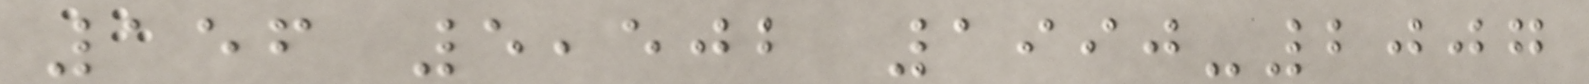156 5,502 1990-2007
